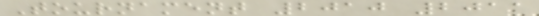Tournament 2010 2011
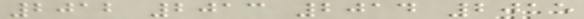2012 2013 2014 2015
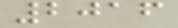2016
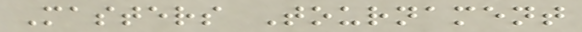Masters Tournament
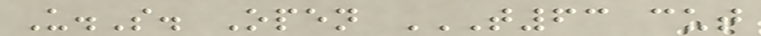U.S. Open T63 CUT
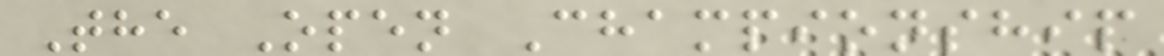The Open Championship
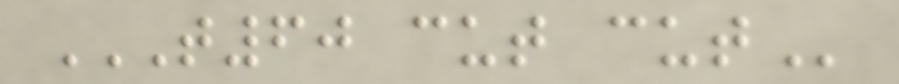T60 CUT CUT
